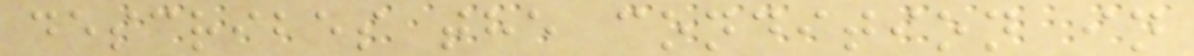describes the condition in
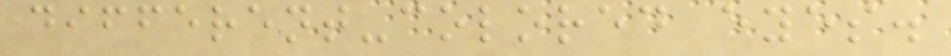different-colored eyes.
